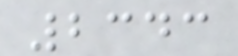2343
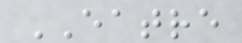EATRE
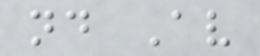nd Av
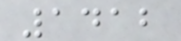1412
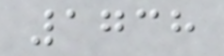1738
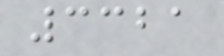3321
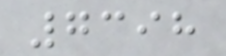7398
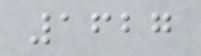1627
